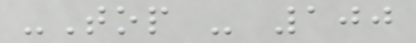-Top - 100
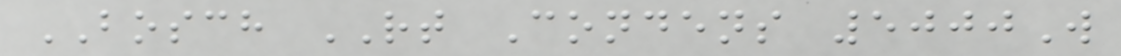BOSCH RT Condens 5000W
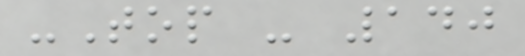-Top - 140
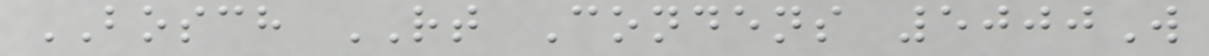BOSCH RT Condens 5000W
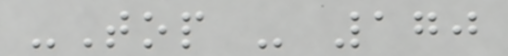-Top - 170
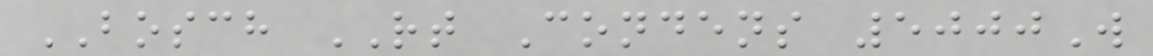BOSCH RT Condens 5000W
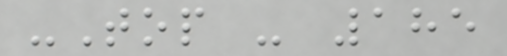-Top - 185
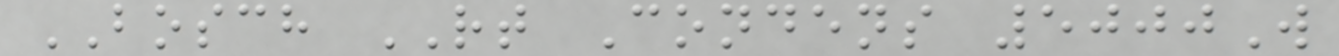BOSCH RT Condens 5000W
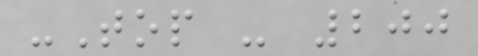-Top - 200
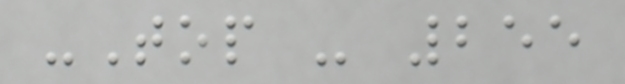-Top - 255
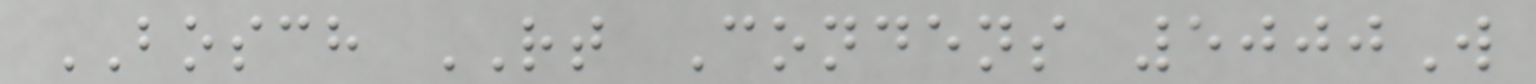BOSCH RT Condens 5000W
